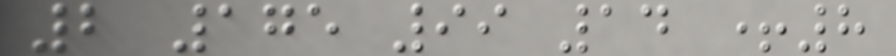2 175 99 14 +8
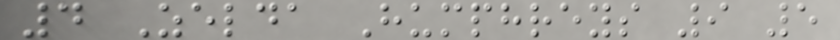4 Zelda Humphreys 9 5
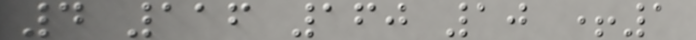4 116 160 10 +1
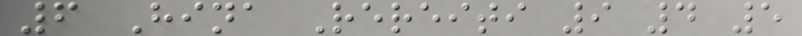6 Hina Rereiti 9 4 5
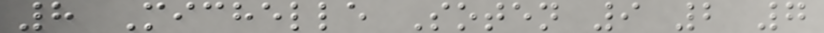8 Michelle Soten 9 2 7
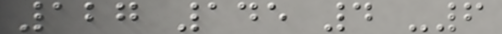127 145 4 -6
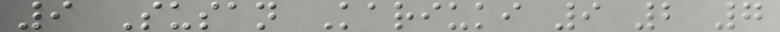9 Susan Kariuki 9 2 7
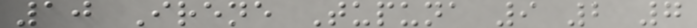10 Irene Tupuna 9 2 7
